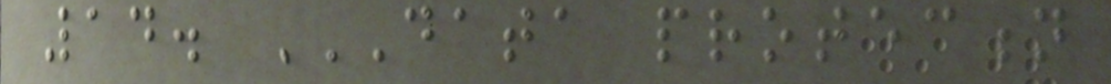14. DATA PROTECTION
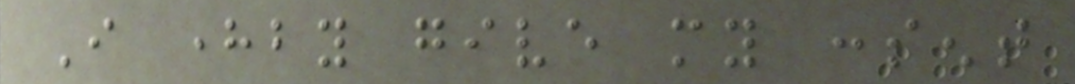I hereby give my consent
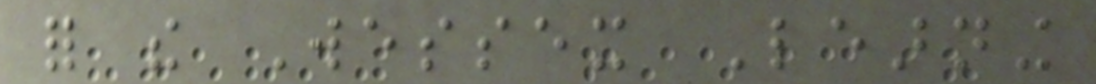for the Wessex Learning
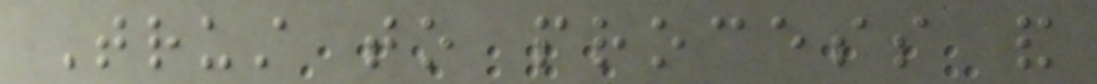Trust to process and
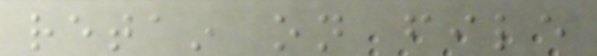retain on file
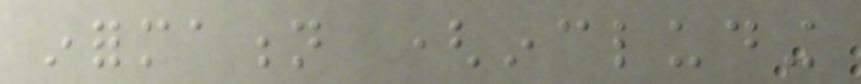information (including
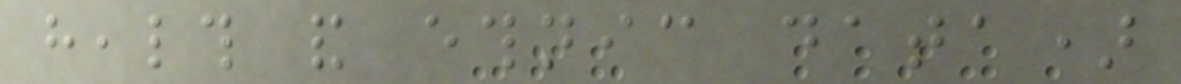health and ethnic data)
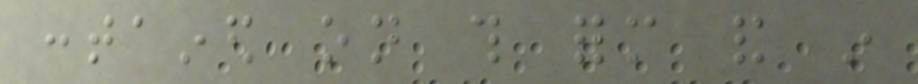contained on this form and in
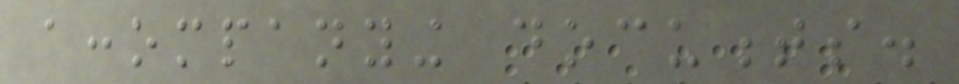accompanying documents.
